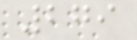279
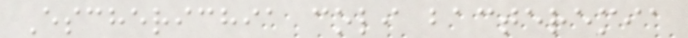Escherichia coli bacteremia
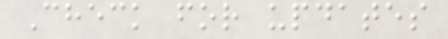Check for updates
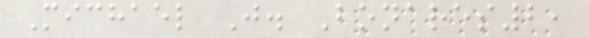Michael J. Bonares2,
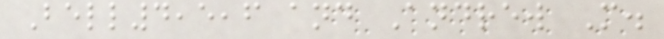Bell4,5,6 and Andrew M.
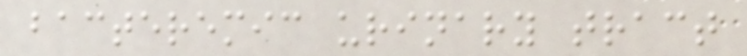bacteremic urinary tract
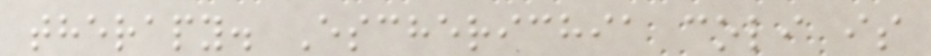therapy. Escherichia coli is
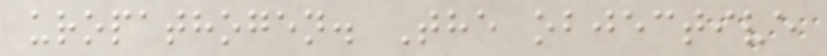uropathogen. The objective
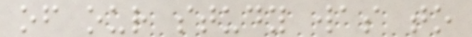of our study was to
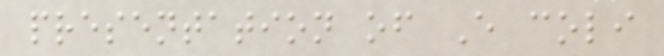presentation of E coli
